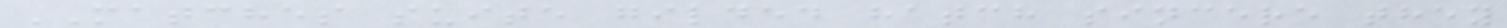MATCHES suite gilded hatch sincere they
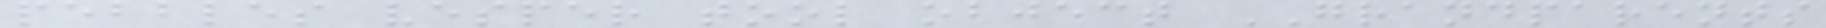pebbles vesper tool object GRANDPARENTS
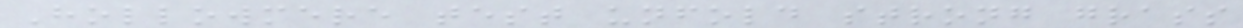Hollowmere test unfold strong grass
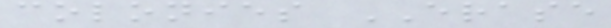colonies ERASE
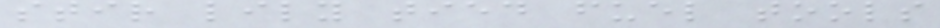stir lily tied fuel tools
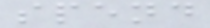spend
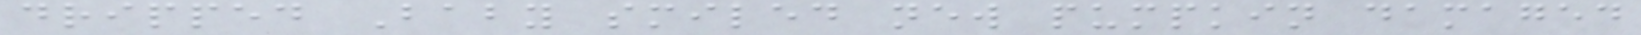dripped Baby smiled new pumpkin damaged
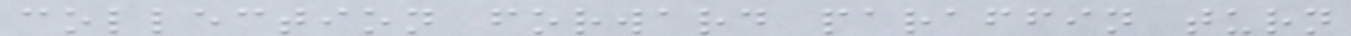collection forward paraffin turn
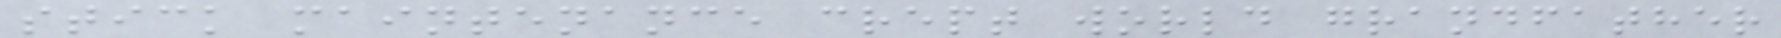stick maintenance crept world grandfather
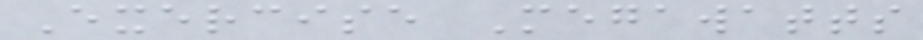Exercise Megawatts
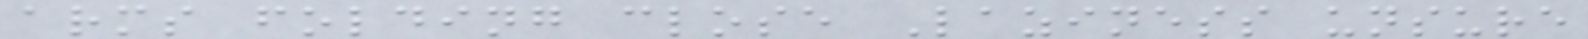arms folding close Laziness unsure
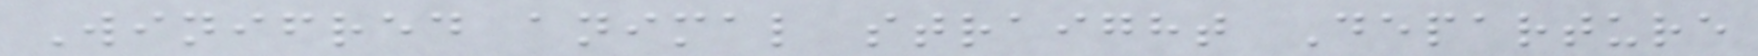Winifred animal straight Departure
